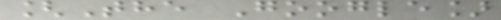[The Google]
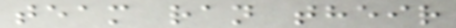team ran their
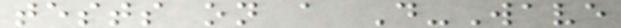tests on a D-Wave
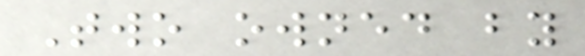Two owned by
